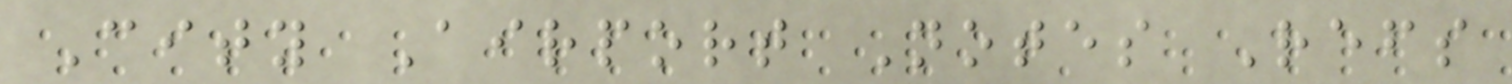City Airport Notes Refs
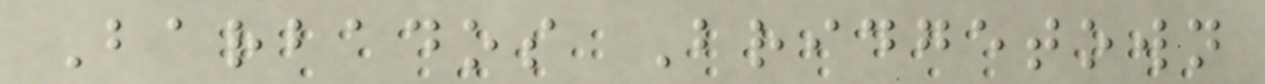Barbados Bridgetown
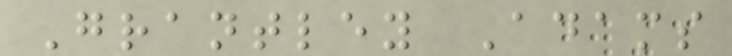Grantley Adams
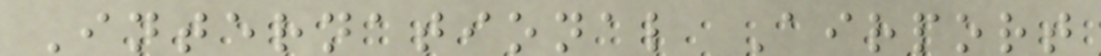International Airport
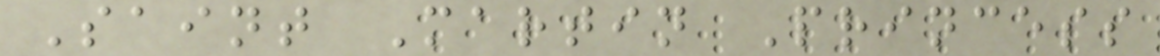Saint Martin Princess
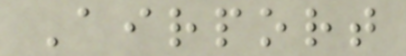Airport
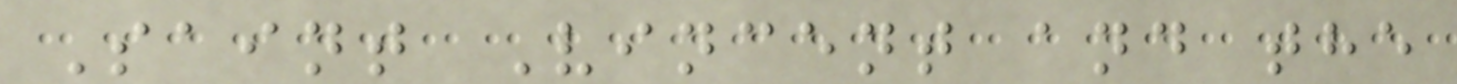Saint Vincent and the
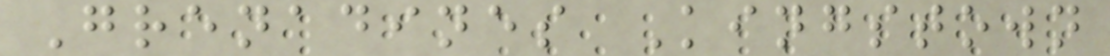Grenadines Kingstown
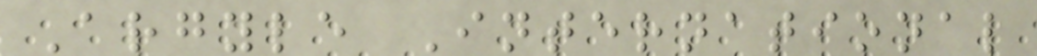Argyle International
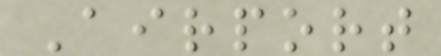Airport
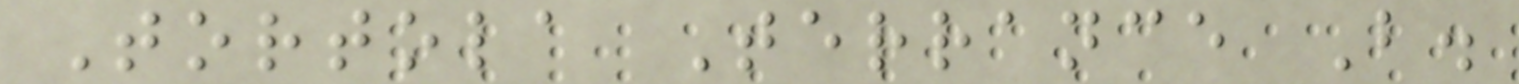Tortola Terrance B.
